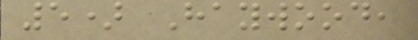5) Haywood,
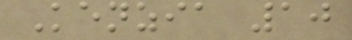Kenzia 10
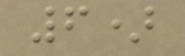6)
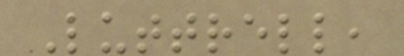Luttrell,
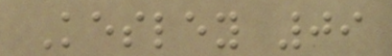Kesley 09
